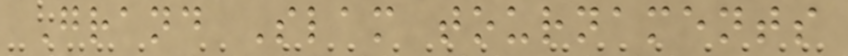Grand Slam tournaments
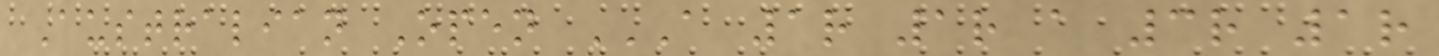Australian Open A 1R 1R A 3R 1R
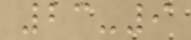23-9
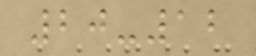20-12
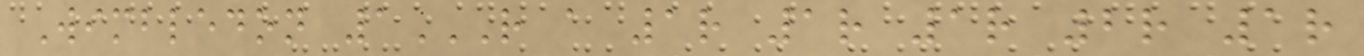Wimbledon 1R A 1R 1R 1R 2R 1R
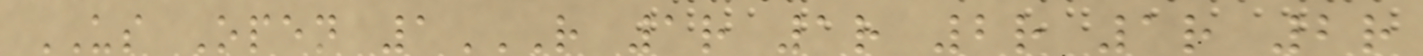US Open 1R 1R 1R 2R 1R 2R
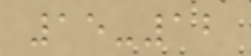15-12
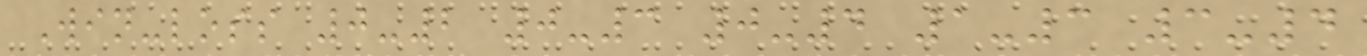Win-loss 0-2 0-3 0-4 1-3 3-4
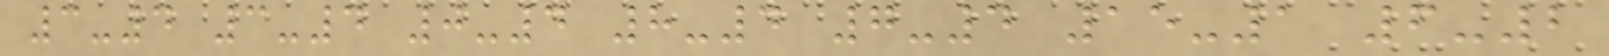3-4 3-4 0-4 8-4 7-4 15-1 6-2
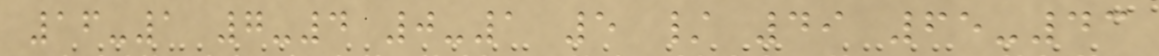16-1 7-4 0-1 5 / 49 65-43
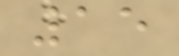15
